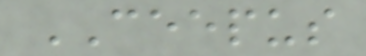CEEPUS
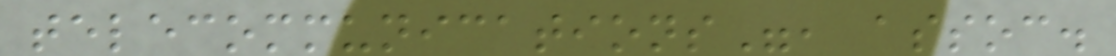telecommunications", assoc.
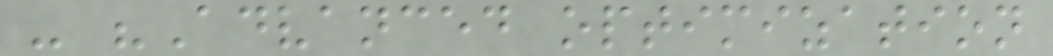- "Advanced optimization
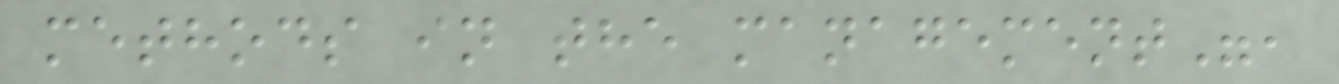methods in the management",
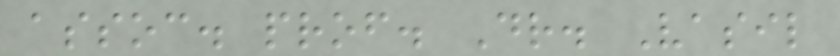assoc. prof. Dr. Vasil
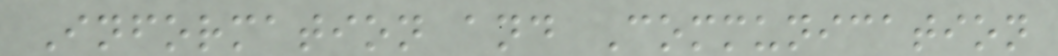Information and Communication
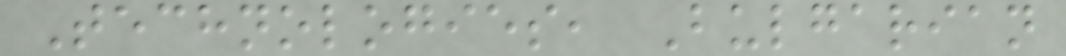Technologies, Bulgarian
